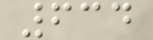634
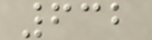632
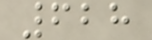628
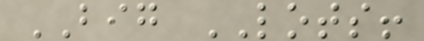BIG LOTS!
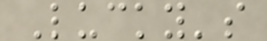Lucky's
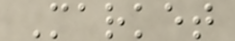Market
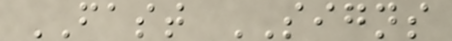FAST SIGNS
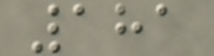181
